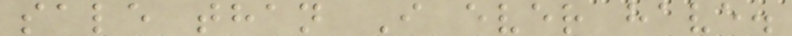sale than I ever have.
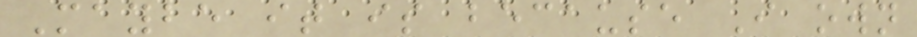Maybe it is because I own
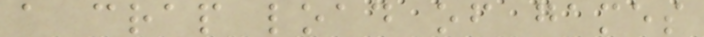a crap load of games
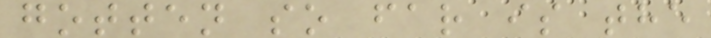gotten so far is the
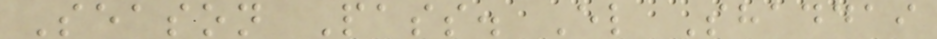Season Pass. El Shaddai
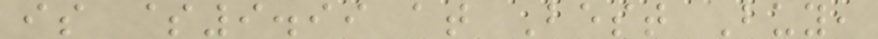is $9.99 at Best Buy,
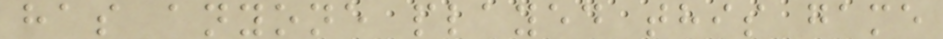has anyone played this game
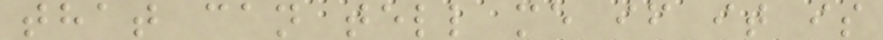that can tell me if it is
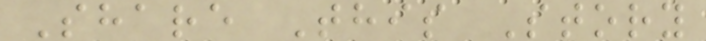Share This Story
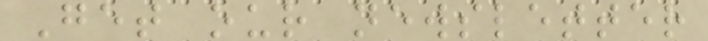Get our newsletter
